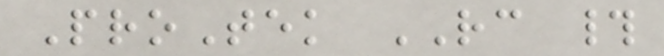ProTek RC #
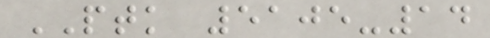PTK 5105-14
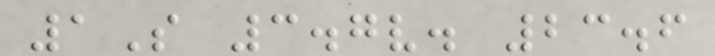1S 3.7v. 23.6
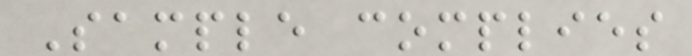Sample complies
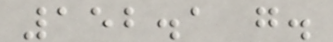152.1 g.
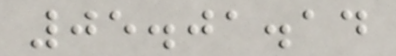05.01.14
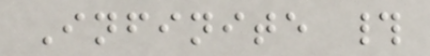Infinite #
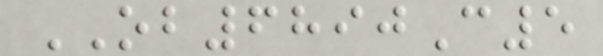OB6890C5
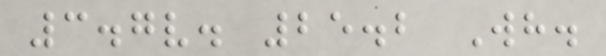3.7v. 25.2 Wh.
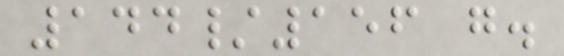144/156 g.
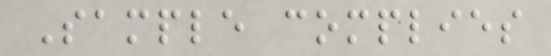Sample complies
